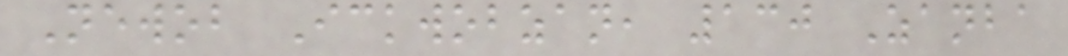Newob Ickwobzan, 130 Zanba
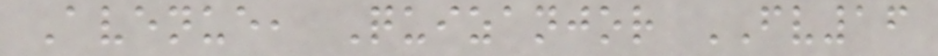Avenue, Quizanjor FV16
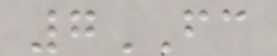7FC
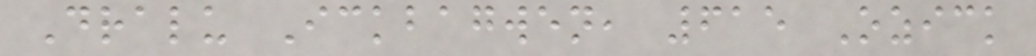Dralu Ickbagwen, 615 Ozick
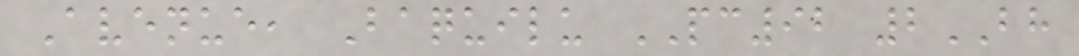Avenue, Baquilu PC92 2BH
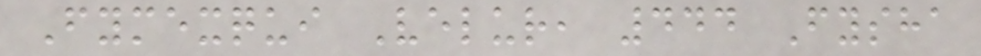Fymexqui Velur, 444 Fysha
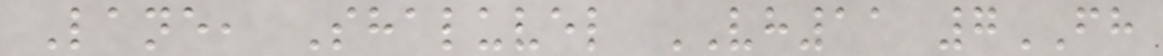Lane, Shaluvel VH11 7FH
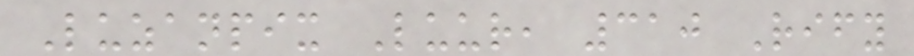Luzanpix Luur, 310 Rify
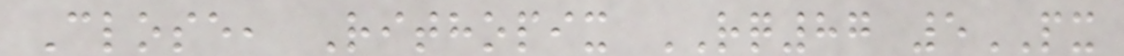Close, Rithopix RQ87 5PX
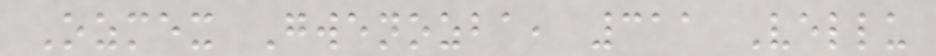Ozmex Gwenozba, 311 Vellu
